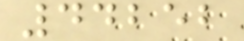44252
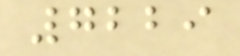7229
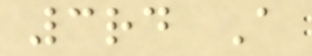3rd A
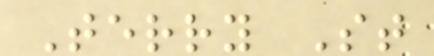Terry St
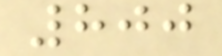800
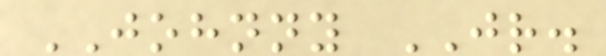JOHNNY JR.
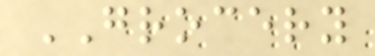GROCERY
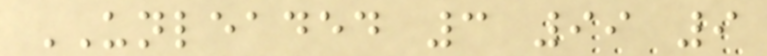UNLEADED 3 99 9
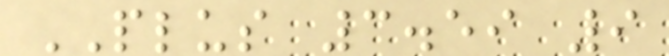PLUS 3.59 9
